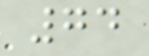74
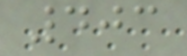403
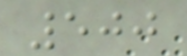500
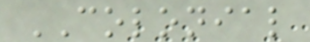COLONIAL
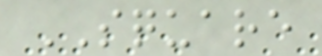SQUARE
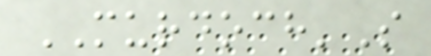MURDOCH'S
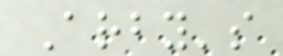Arby's
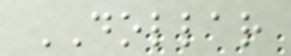DOLLAR
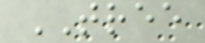TREE
